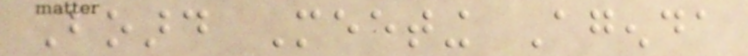Board Meeting Agenda
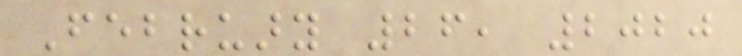February 26, 2020
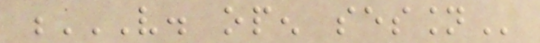V. OPEN SESSION
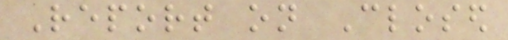Report on Closed
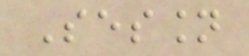Session
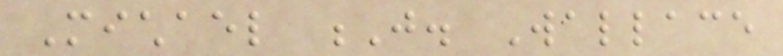Michael J. Wallace
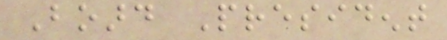Board President
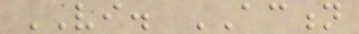VI. ACTION
